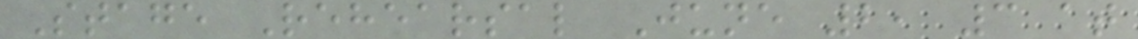Stage Rehearsal June 2, 3 at
